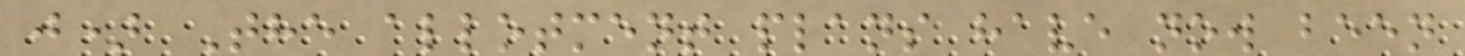j) The allotment plans have now been
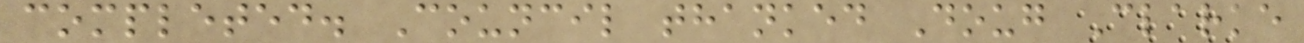completed. Council thanked Doug Clarke
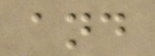and
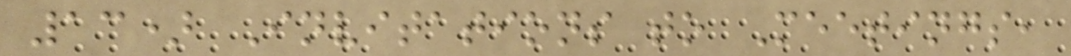13) Invitations to Meetings,
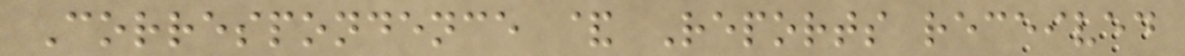Correspondence & Reports received
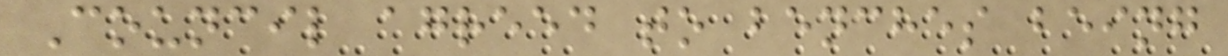Council agreed to benches being
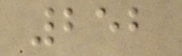252
